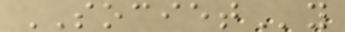SOCIETy
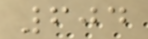604
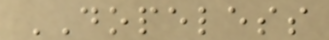DOPELESS
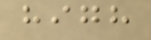high
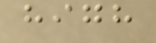high
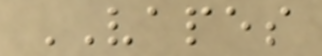VAPES
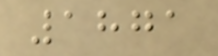1871
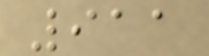911
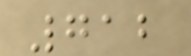712
